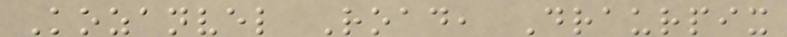Kozanvel Road, Draurpix
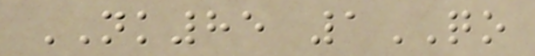NK85 1QO
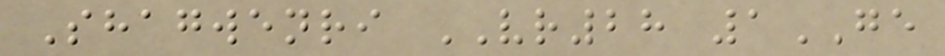Shagwenri VR28 1GE
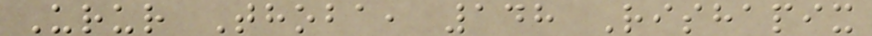Urur Thoba, 148 Rishapix
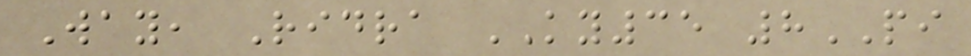Way, Ridra KY35 8PI
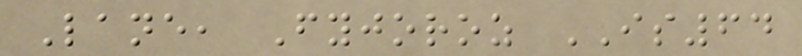Lane, Fyjoroz IS64
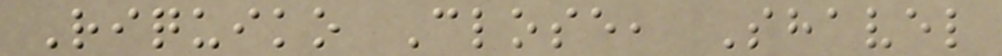Riquiko Close, Shavel
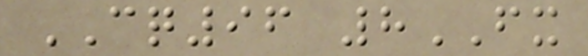CQ96 8FX
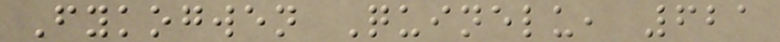Fykogwen Quinelu, 621
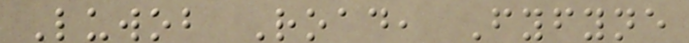Luwob Road, Fyfyne
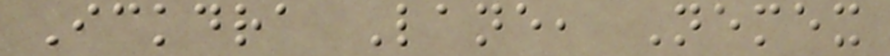Ickdra Lane, Nemex
